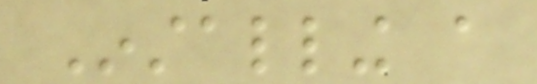Installing a
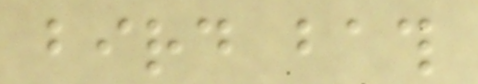bird bath
